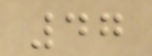47
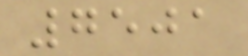7501
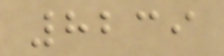8239
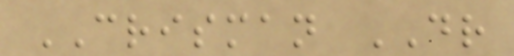CRISMAN DR
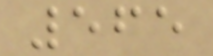565
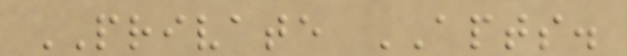PRIVATE APTS.
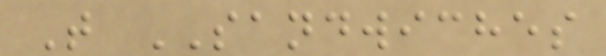T SANDWICHES
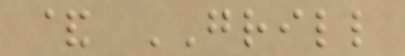& GRILL
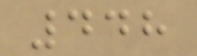448
